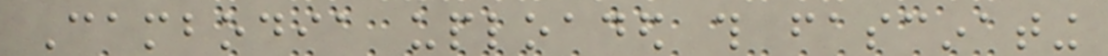Cambodia uploaded this fascinating
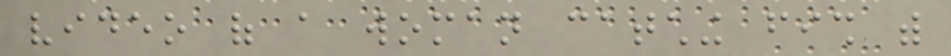video of a woman catching fish with
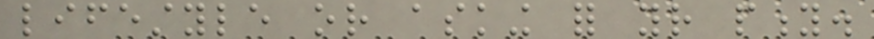lifestyle or asking for your pity.
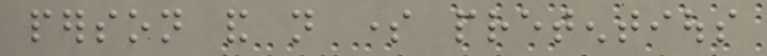person and not some pretentious
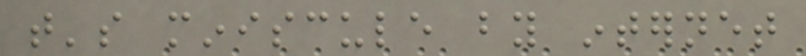that's miniscule by internet
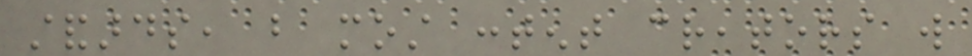standards, but most content creators will
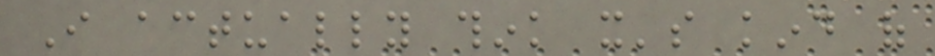I actually think it's kind of
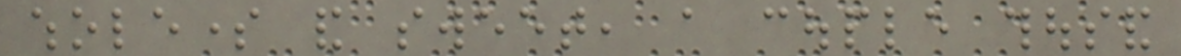wholesome and sweet, a couple thousand
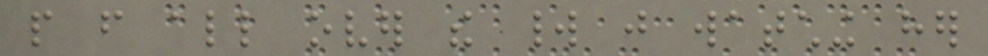people from all over the world just watching her
